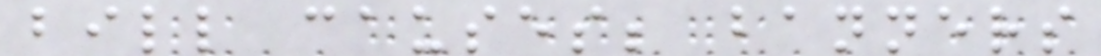bill causes; banners
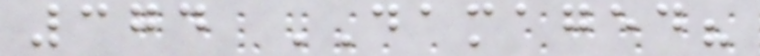374 DAMAGED?
